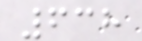638
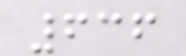636
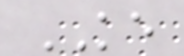KE
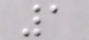1
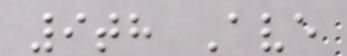9th Ave
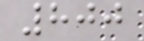800
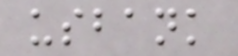usbank
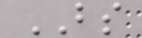BS
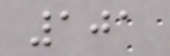101
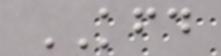KFD
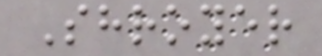Shroyer
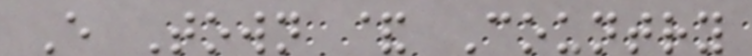E Town & Country
